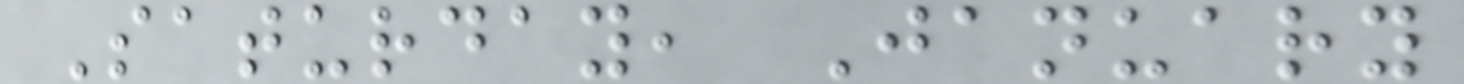Saturday, January
